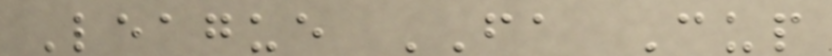League FA Cup
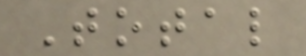Total
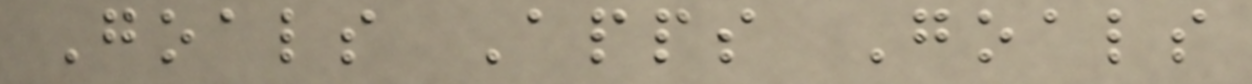Goals Apps Goals
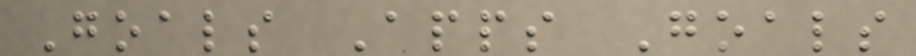Goals Apps Goals
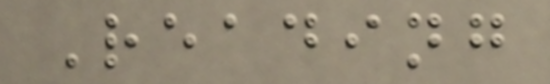Reading
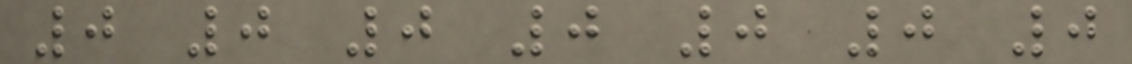0 0 0 0 0 0 0
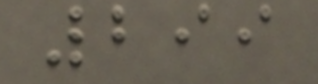299
